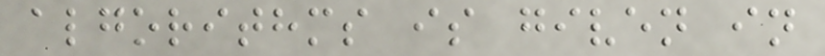algorithms is given in
